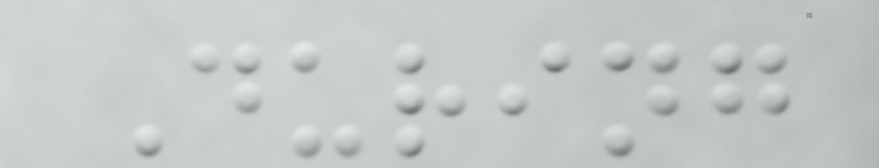During
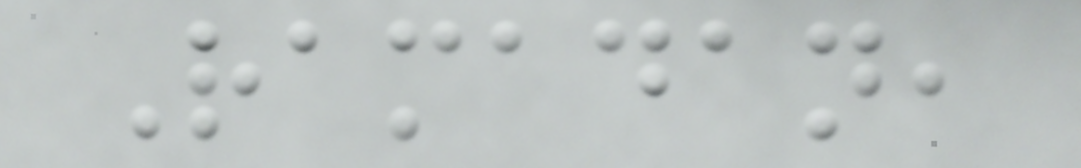Ramadan,
